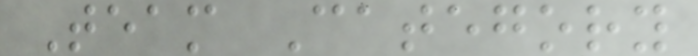Team Category
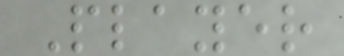Player
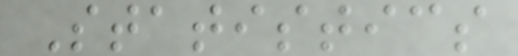Statistics
